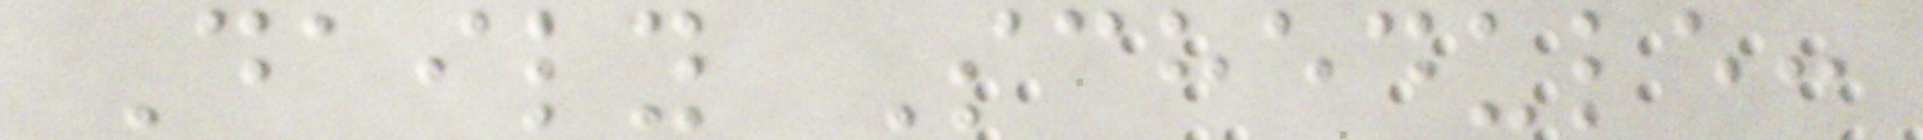Daily Schedule:
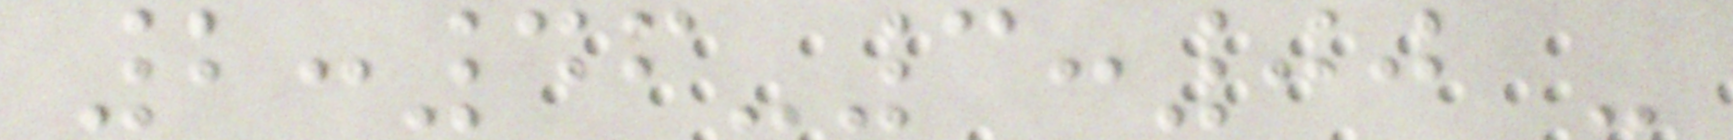2:46-3:00 -
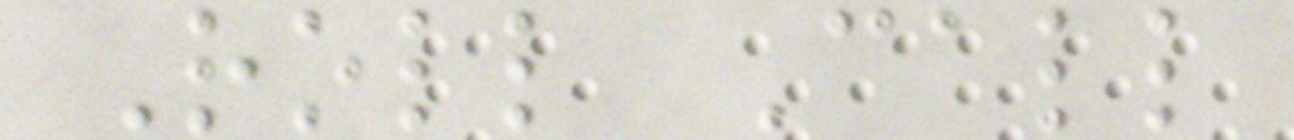Roll Call
